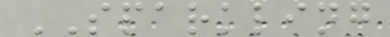SPARKLING
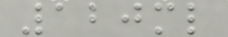120ml
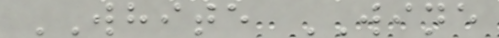WHITE WINE
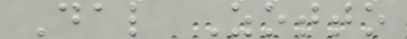Dal Zotto
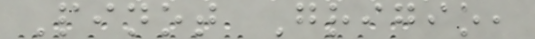Pinot Grigio,
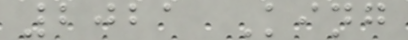2021 King
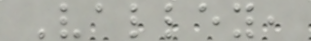Valley,
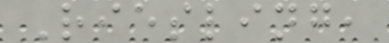Riesling,
